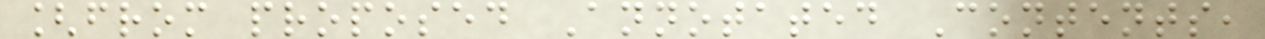[from proposed Annotated Contents,
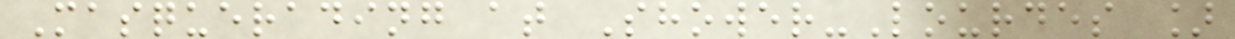Masquerading at Shower-Lourdes ]
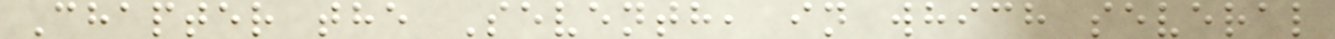Chapter the Seventh, in which several
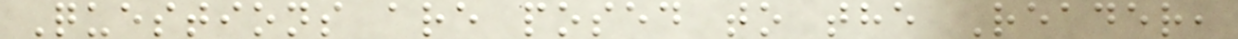Questions are posed to the Reader,
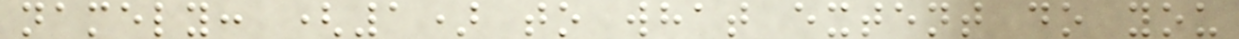namely: (1) to what extent do you
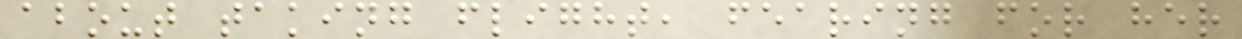about taking flight, fearing for her
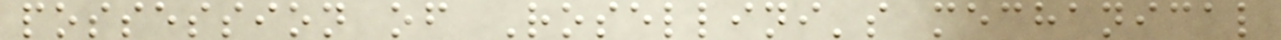possession of Rosellini's mechanical
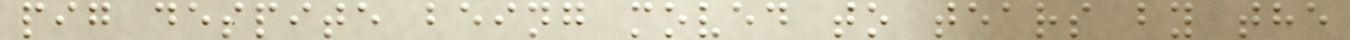pig despite being moved to tears by the
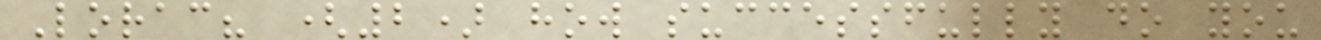Lorac? (2) how successfully do you
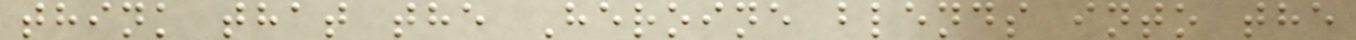think that the Heroine blends into the
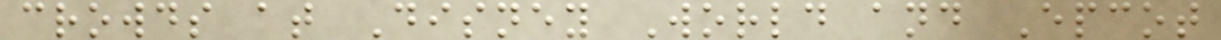crowds at Disney World and Epcot
